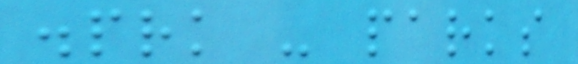.prk - parks
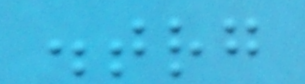.trg
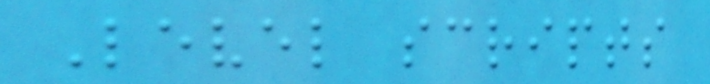Level scripts
